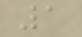1
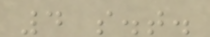4 s.t.
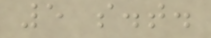5 s.t.
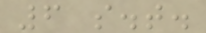6 s.t.
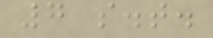7 s.t.
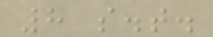8 s.t.
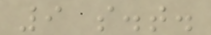9 s.t.
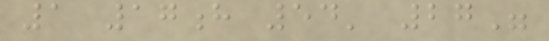1 17h 54' 27"
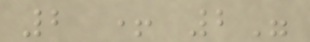2 + 2"
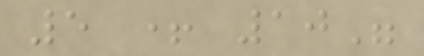5 + 10"
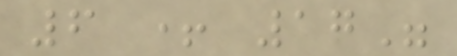6 + 17"
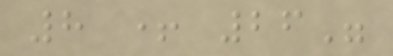8 + 26"
